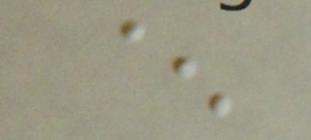^
